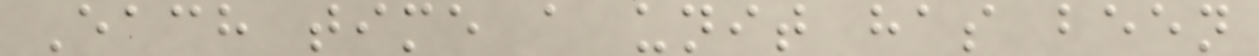Each time a unit has been
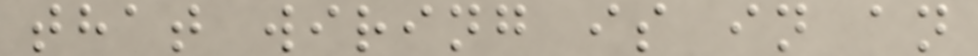that wiring is in an
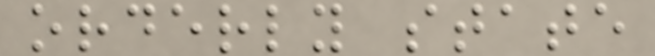orderly state
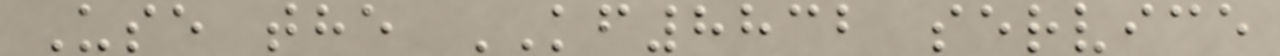Use the KF8832 service
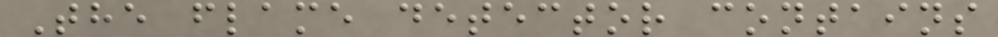The flame detector contains
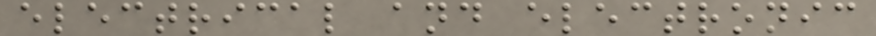electrical and electronic
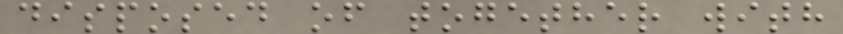disposed of together with
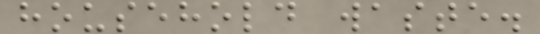household waste.
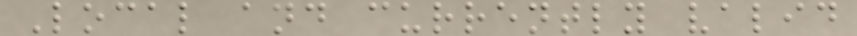Local and currently valid
